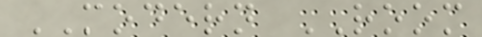MODERN ROOM
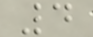4
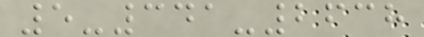5-341-2638
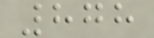878
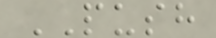PUSH
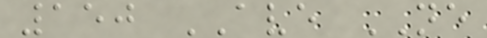150 AVE NE
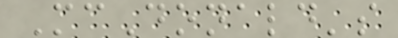McDonald's
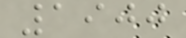1900
